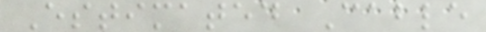Estimated Cable
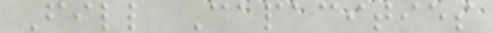Fill Capacities
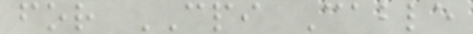for CPI Cable
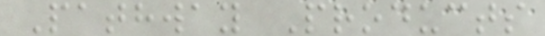Pathway Products
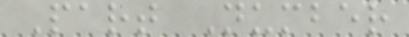Part Number
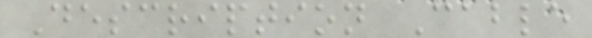Description Cable
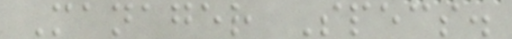Manager Specs.
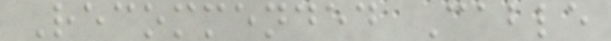Recommended Cable
